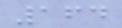164
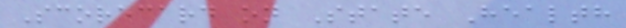Scorecard on State Health
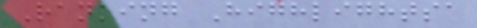Ranking Highlightsa
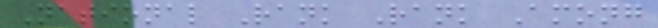National Rank Rank Among
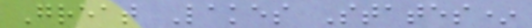Great Lakes States*
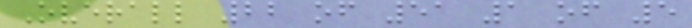Overall 22 of 51 1 of 5
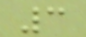3
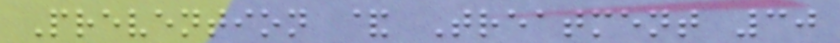Prevention & Treatment 30
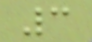3
